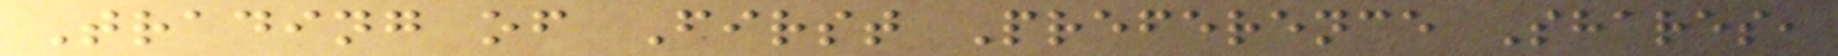Trading of First Preference Shares,
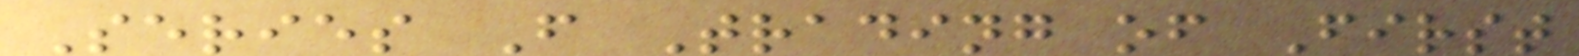Series F Trading of First
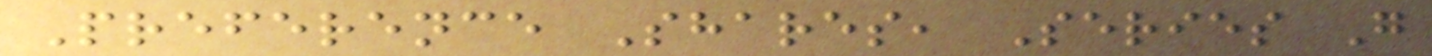Preference Shares, Series G
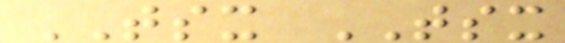TSX TSX
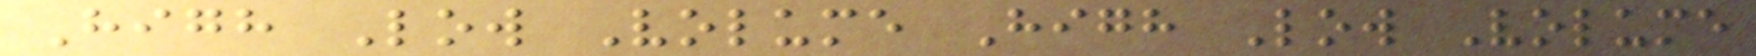High Low Volume High Low Volume
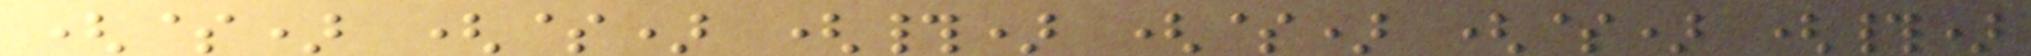($) ($) (#) ($) ($) (#)
